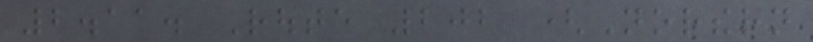2.11. Route 202 (Northern
